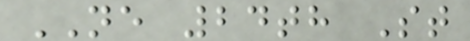NE 24th St
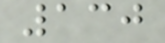130
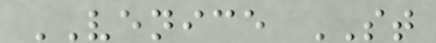VENICE ST
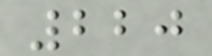220
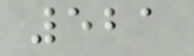521
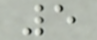5
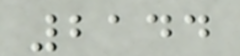2144
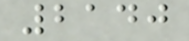2140
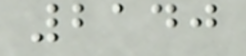2140
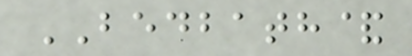BEDBATH&
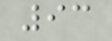93
